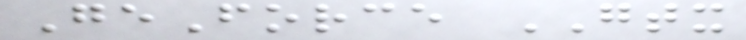GeForce GTX
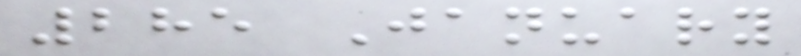285 January
